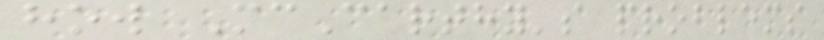how McCarthy's problems
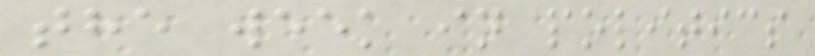the week in politics
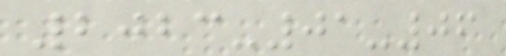2023-01-06
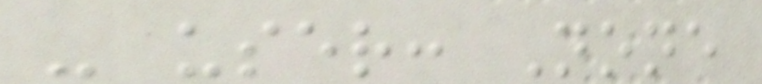- user: None
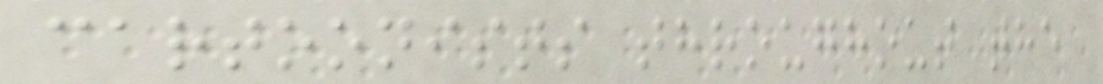cartoonists throughout the
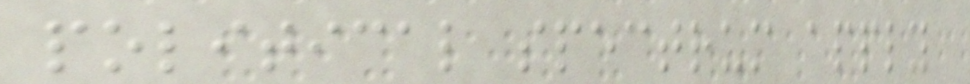political spectrum apply
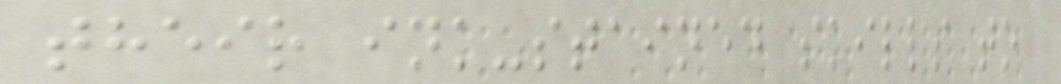their ink-stained skills to
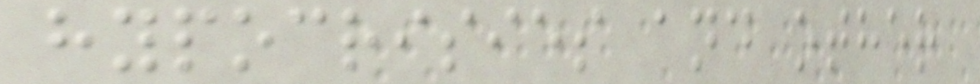hypocrisies and other
